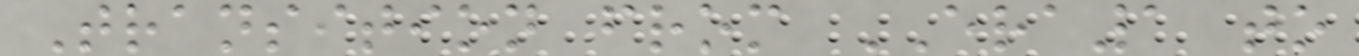Transition from ERA1 to
